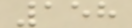158
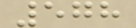578
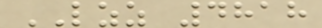LZZ 4818
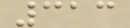313
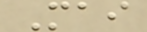Mai
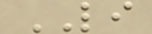LI
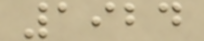1924
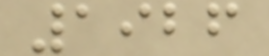1926
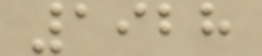1928
